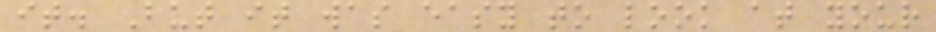it. But it was easy to look at your
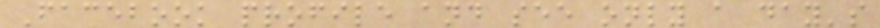Facebook profile and see only a day's
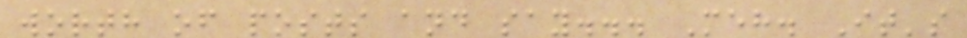worth of posts and say... Meh. It's
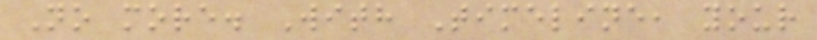No more. With Timeline, your
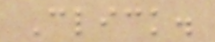Click.
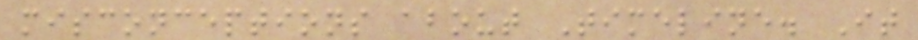misconceptions about Timeline. It
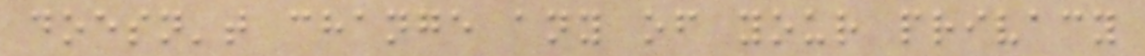doesn't change any of your privacy
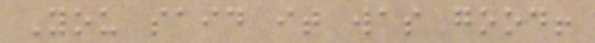You said it was good!
